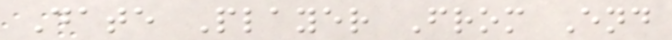Date Player From End
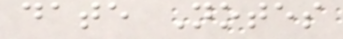date Notes
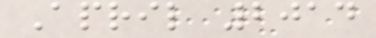April 2014
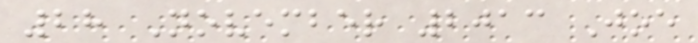28 November 2013 Joe
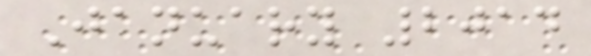January 2014
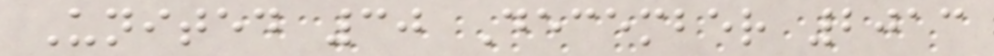United 30 December 2013
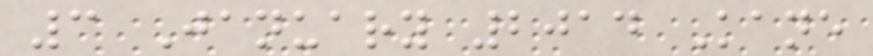3 January 2014 Kane
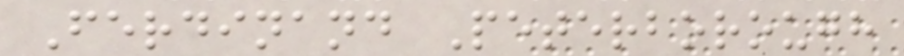Ferdinand Peterborough
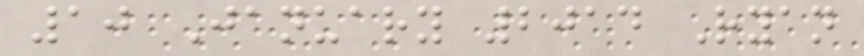10 January 2014 Ryan
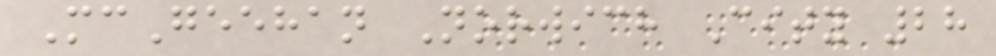McGeehan Norwich City 28
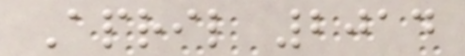April 2014
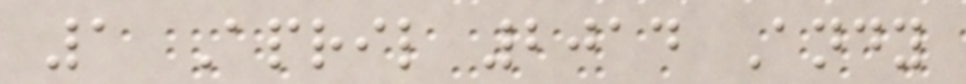1 April 2014 Andy
